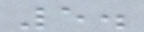5.
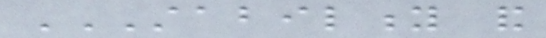STABILITY AND
